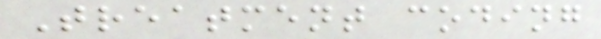Treatment coding
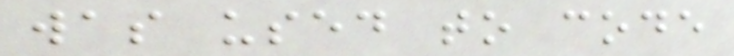was used to code
